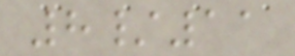8/11
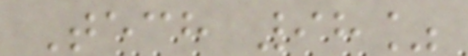Tech 98%
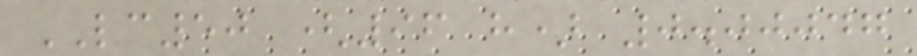LC50 (96 h) 0.00047
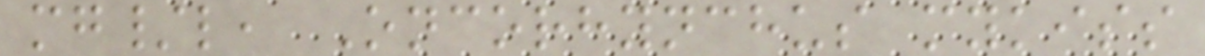mg/l, Oncorhynchus mykiss
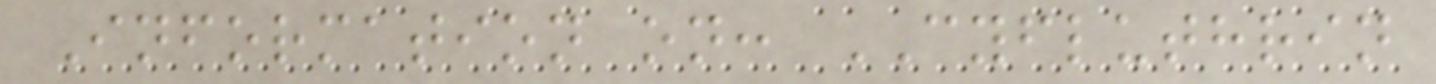Information on: CYFLUTHRIN
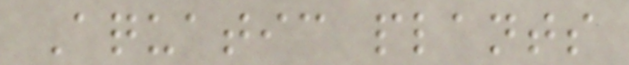Aquatic plants
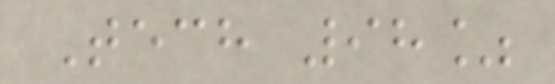Tech 98%
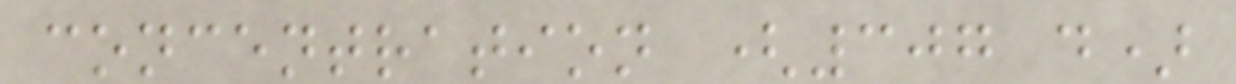concentration (307 d)
